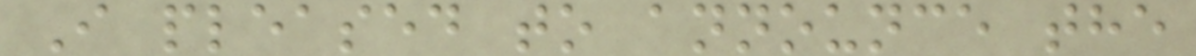I pleased to announce the
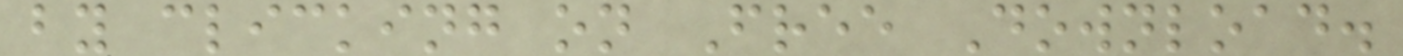by clicking on Free Download.
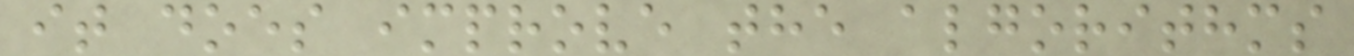it does improve the algorithms
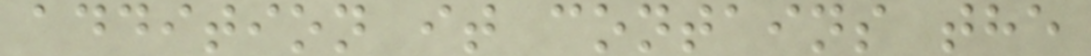addition it contains the
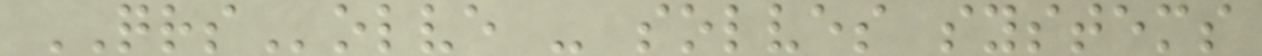QRSolve - solves systems
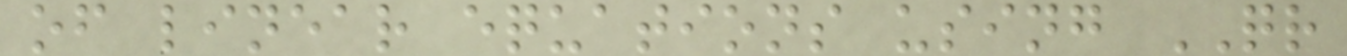of linear equations using QR
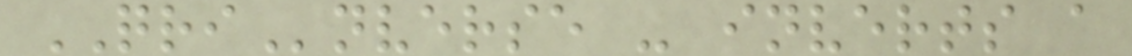QRInverse - inverts a
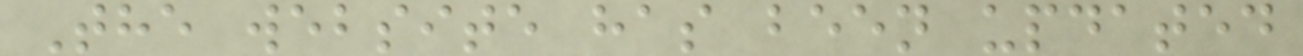The website has been updated
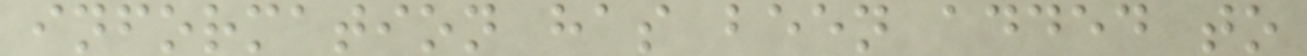information has been added to
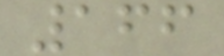166
